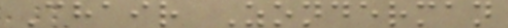Chair Zonderman
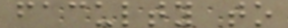faculty to
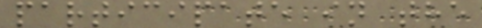participate in the
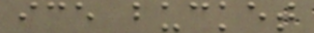ice bucket
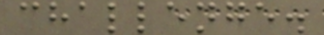challenge.
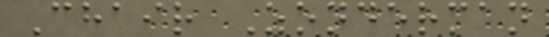Chair Zonderman
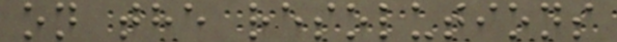on the resolutions
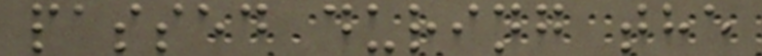passed during the
